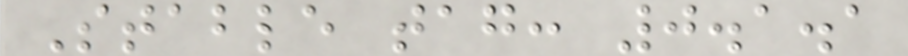Stable tag: 0.1.1
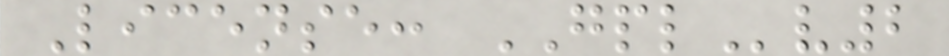License: GPLv2
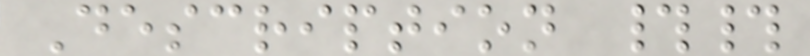Description ##
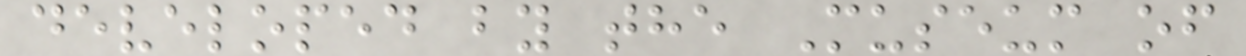developed by the Museum of
